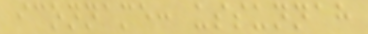iconname: ussunnah
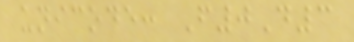unicode: F0D3
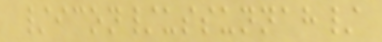/icon/ussunnah/
